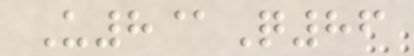U8@Q86
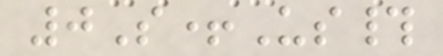0S+Us#
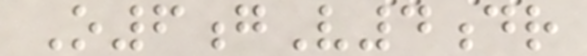O6gV4dr
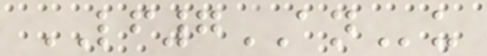LF7ANu
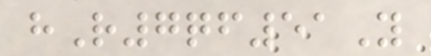hR7qf51Y
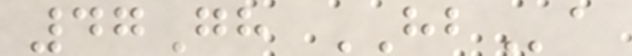47Gh HBa
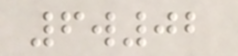6w02
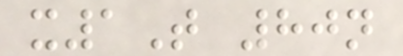x1T 80n
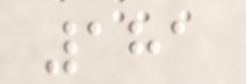181
